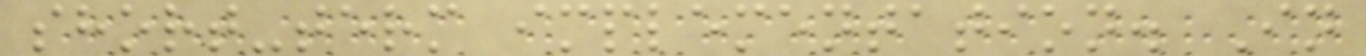short-term implementation. In
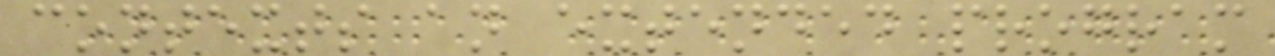contexts an extended program
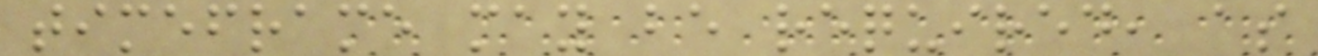timeframe may be required, as
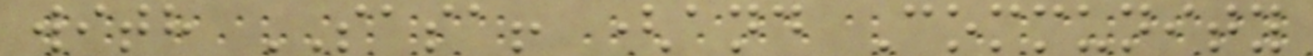with SASA! (and Community
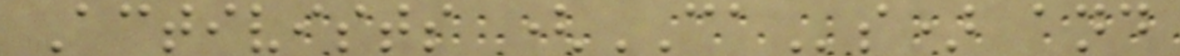Activists (CAs) and
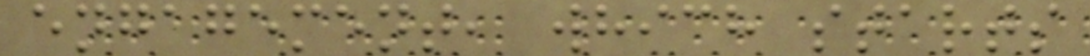engagement, which starts
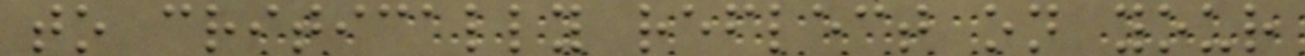to critically reflect on your
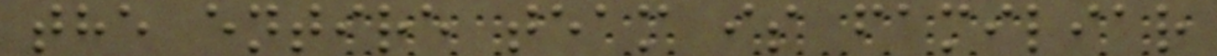the entire team is familiar
